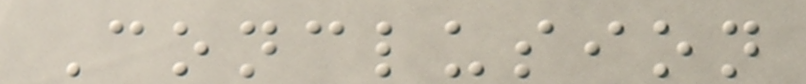Conclusion
